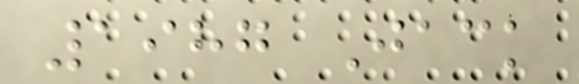1987 Jack
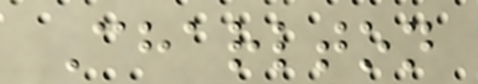Charlton
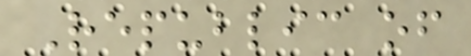Republic of
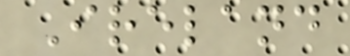Ireland
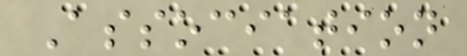Association
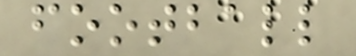football
